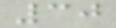30
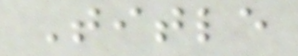Title
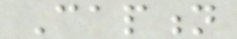Caption
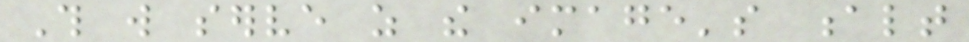This will serve as the image's alt
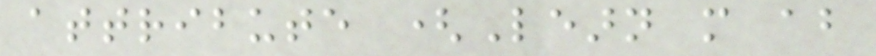attribute (Learn more about
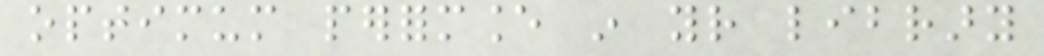optimum performance in your library
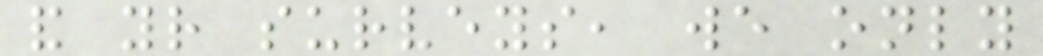and your surveys, we only
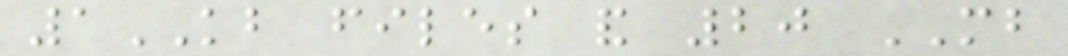1KB files and 20 MB
